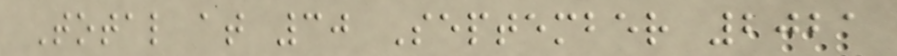Total at 30 September 2021
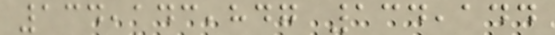134,143,847 134,144
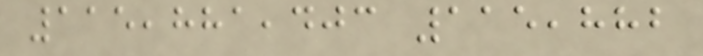115,881,403 115,882
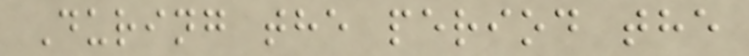During the period the
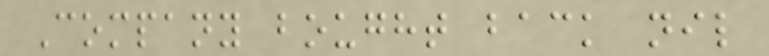Company bought back nil
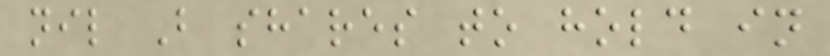nil B shares to hold in
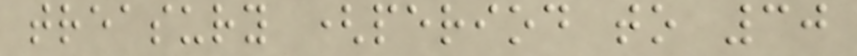treasury (period to 30
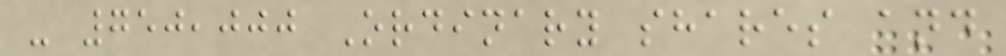- 750,000 Ordinary shares and
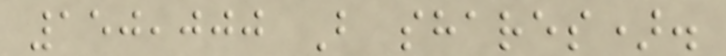150,000 B shares).
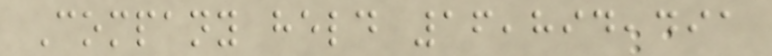Company held 16,894,491
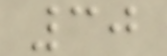30
